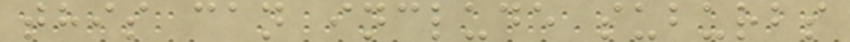this can include suburbs
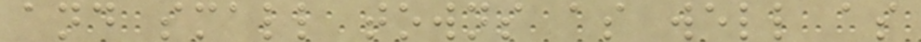and small towns as well as
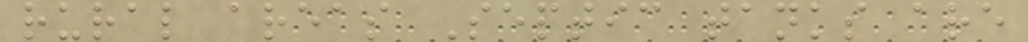rural areas Septic tanks are
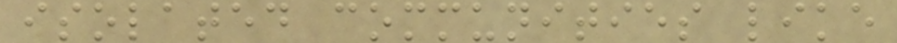isolated communities like
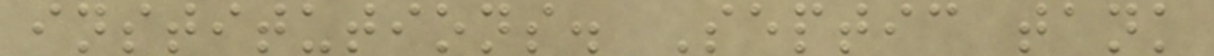institutions. Septic tank
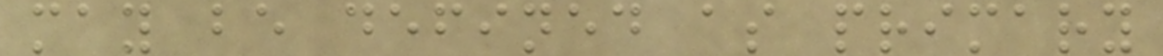may be defined as primary
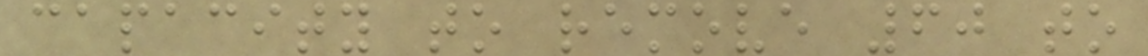capacity to remove 60 to
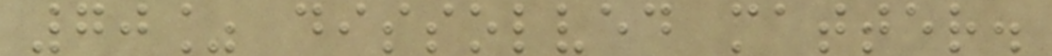70% dissolved matter.
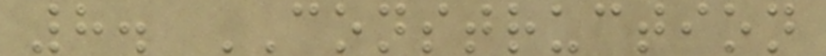8. CONSTRUCTION
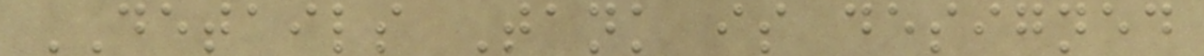DETAILS Tank is designed
